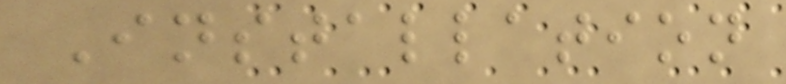Installation
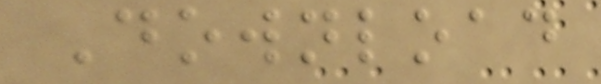Download
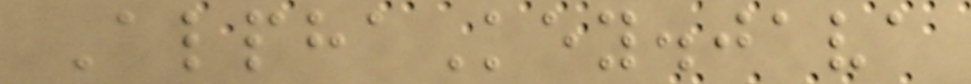AlphaKey.java
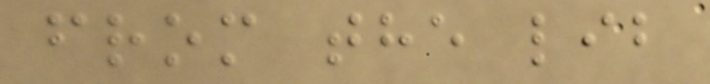from the lib
